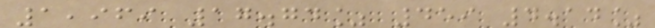1,969 17.74% 459 4.14%
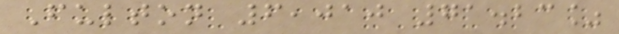Fulton 6,010 71.23%
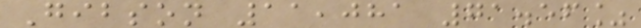Gibson 11,081 71.56%
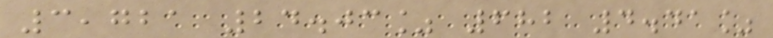3,721 24.03% 682 4.41%
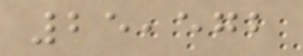25,572
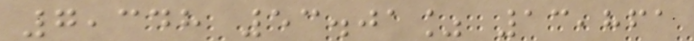7,348 53.01% 13,861
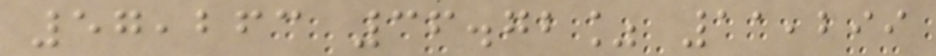57,263 36.72% 11,299
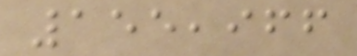155,966
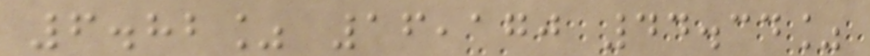6.82% 16,170 44.34%
